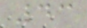43
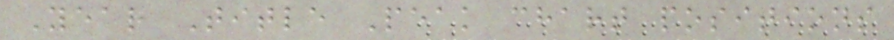Year Title Peak chart positions
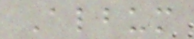Album
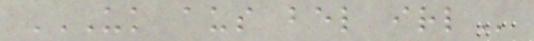UK AUS BEL IRL
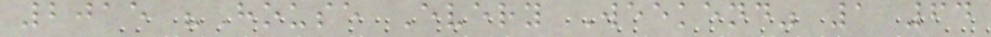2015 "House Every Weekend" 1 64
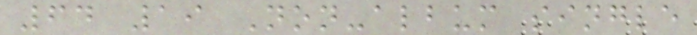64 19 Non-album single
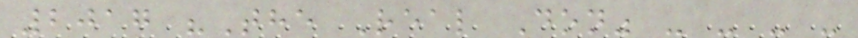2017 "The Real Don" - - - -
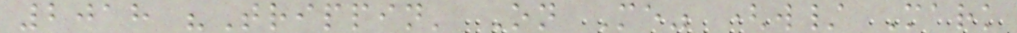2018 "Trippin' On Me" (w/ Mark
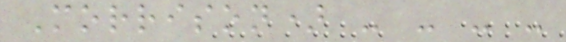Morrison) - - - -
